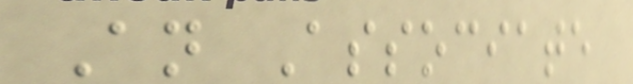An Associate
